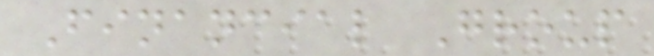Financial Group
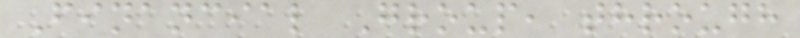Financial Group, through
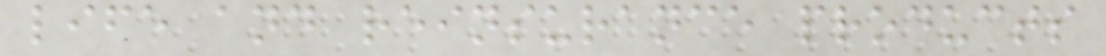life and reinsurance products
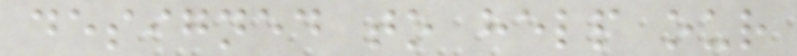designed to help our
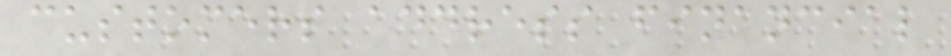customers address financial
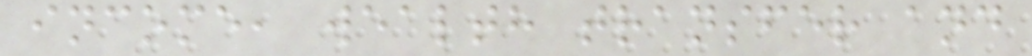income, wealth transfer and
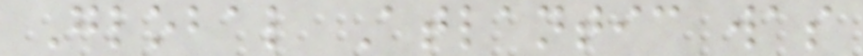Global Atlantic was
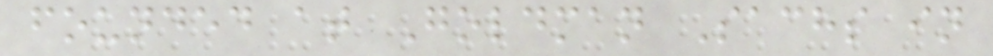founded at Goldman Sachs in
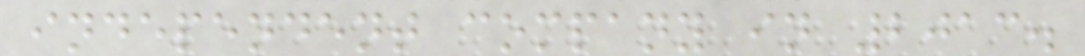independent company in 2013.
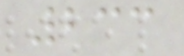233
